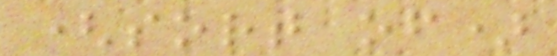(sort of)
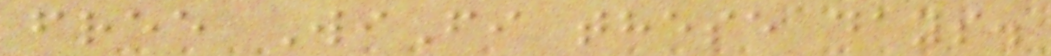free WiFi these days.
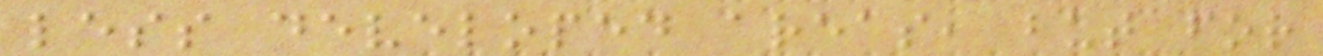less developed areas, but for
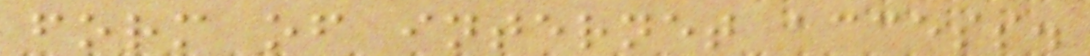form of internet access.
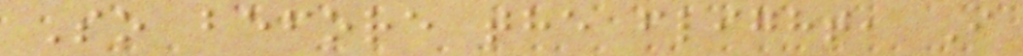So before the flight, I
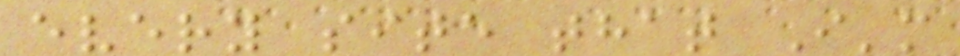every site that I'm
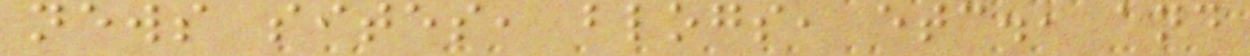news sites, blogs, etc., and
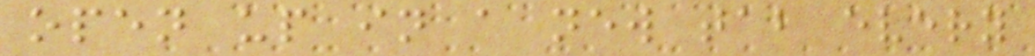open up in a new tab every
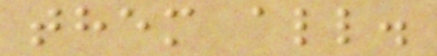them all.
